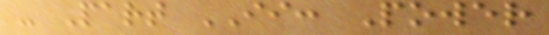- Part II: Power
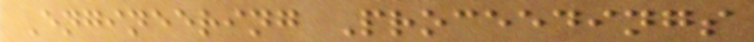Engineering Proceedings
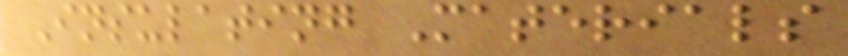Insulating Materials
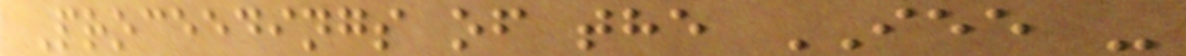Proceedings of the IEE -
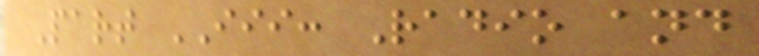Part III: Radio and
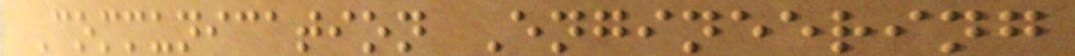Communication Engineering
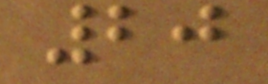20
